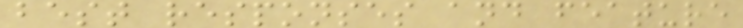best responses and feature
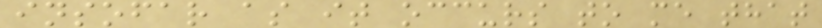insofar as it occurs to me that
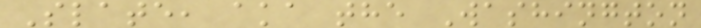Slate, aka the Washington
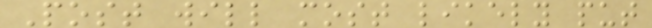Post will most likely put
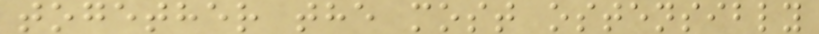together the most ostensibly
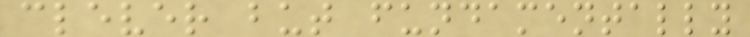clever but fundamentally
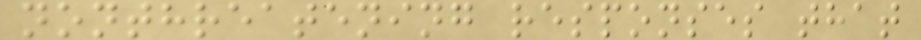nonthreatening responses that
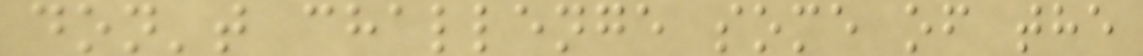don't challenge some of the
